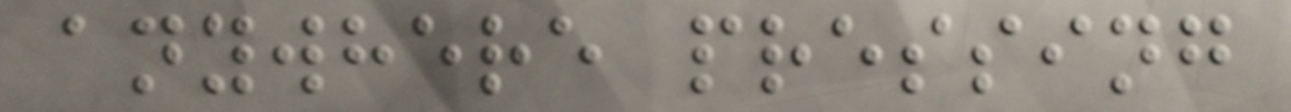anywhere pressing
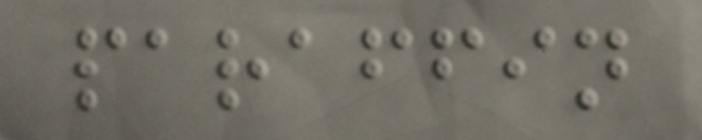paraffin
